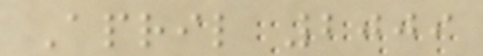April 2009
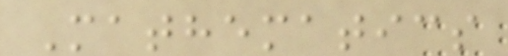Mathematics
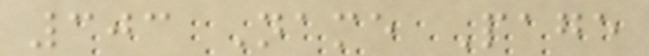303 Name Page
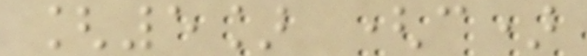[5] (c)
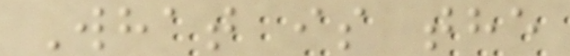What is the
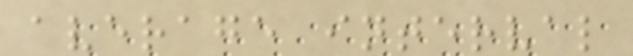average interval
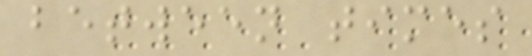between times
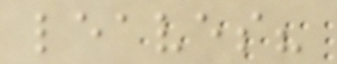leaves?
